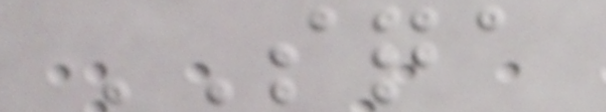SQA
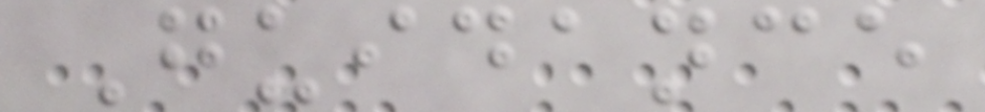Guidance
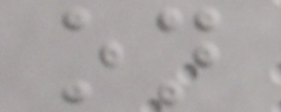on
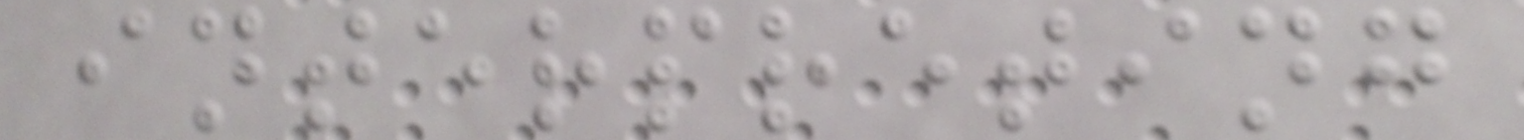interpreting
